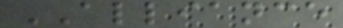ALLIANCE
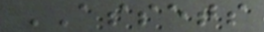ASSETS
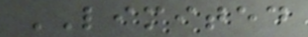LIMITED
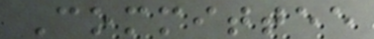Committee
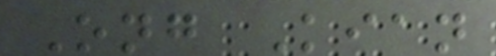Ong Kian
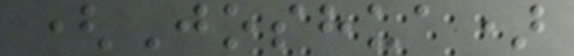(Joshua)
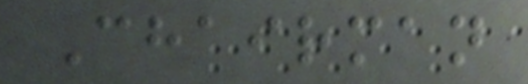Chairman
